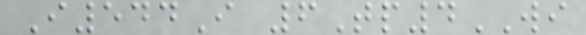I544I 6Tp4WI
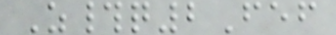Z#q2Fef
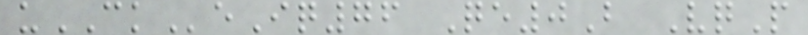uCKeIq76 Qe0B VqP
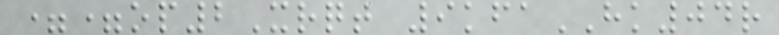==op2Xrqt 9kfaHK04r
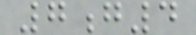7g4
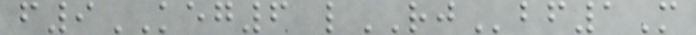f9KEG6 lRJbf1M
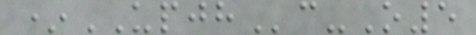*UPJHc-O5
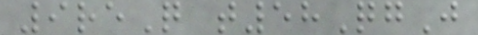9reQ t58QgJ
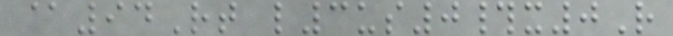@94Rt l3us0#x0R
